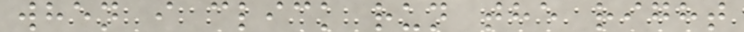when i click run the right
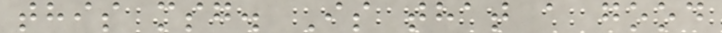this msg. Is that a good
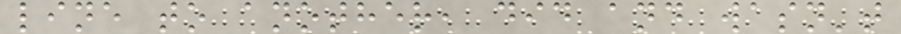line to another, did and wasn't
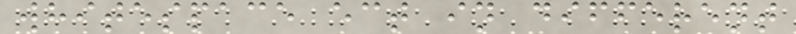whitespace ect in different
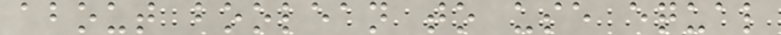about boolean to use equal
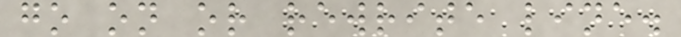go on or rewrite line.
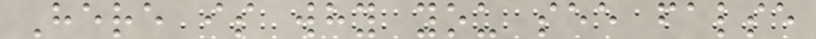Here is why you see false
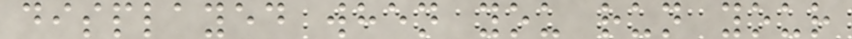displayed when you run your
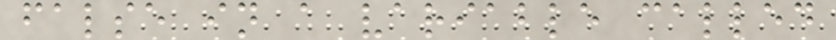false in a variable called
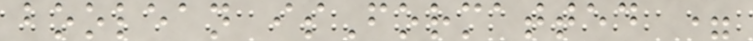boolean isFormatted =
